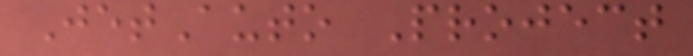JetAuto Project
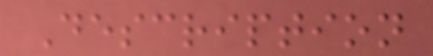Description
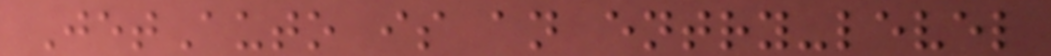JetAuto is an entry-level
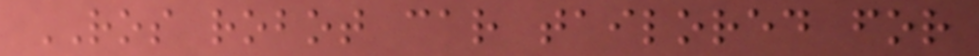ROS robot car tailored for
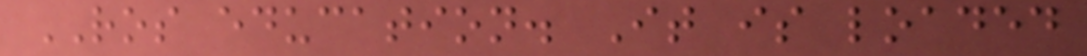ROS education. It is loaded
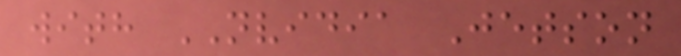with NVIDIA Jetson
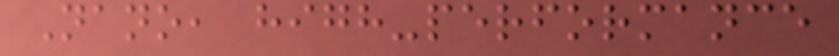Nano, high-performance
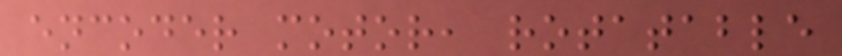encoder motor, rotatable
